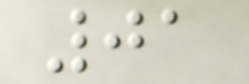01
